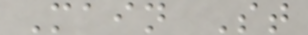Main St
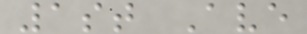1st Ave
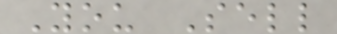You Sell
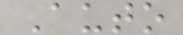Auto
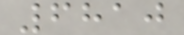6810
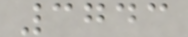3743
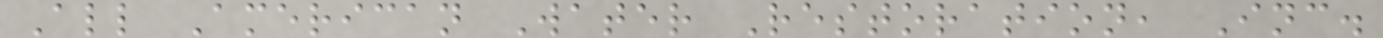All American Water Restoration, Inc.
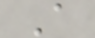A
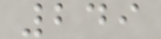249
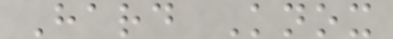Hard Knox
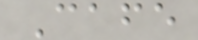Cafe
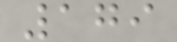179
